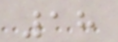18
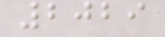2029
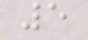5
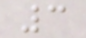3
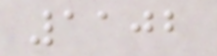1102
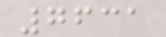7631
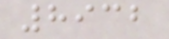8932
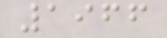1966
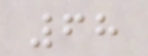68
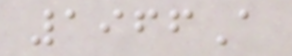1966A
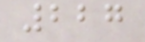227
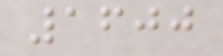1600
